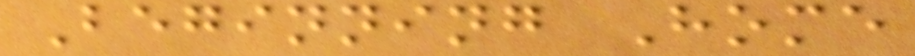Beginning Home
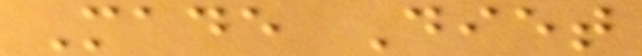Made Diet
